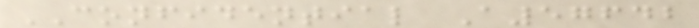CONFIDENTIAL A57642
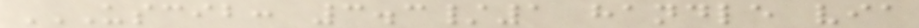USCIB: 3.3/1 HANDLE VIA
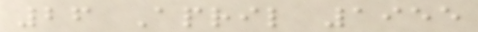26 April 1955
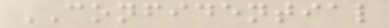CONFIDENTIAL
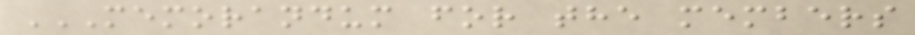MEMORANDUM FOR THE MEMBERS
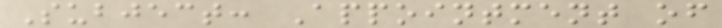Subject: Appointment of
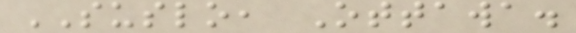SUSLO, Ottawa.
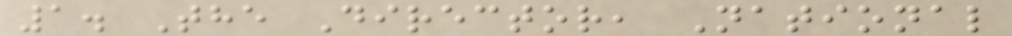1. The Director, National
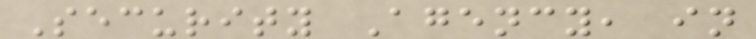Security Agency, in
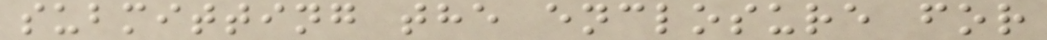submitting the enclosure for
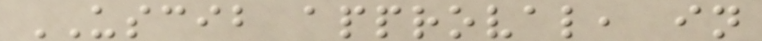USCIB approval, in
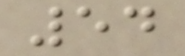54
